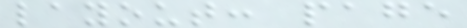layout: page
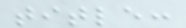title:
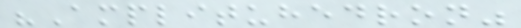"Amplituhedron"
